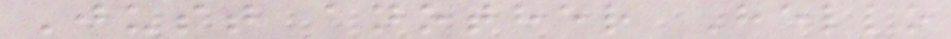Just another Hello
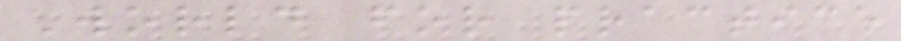World for practice
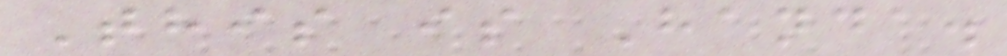This is Handa.
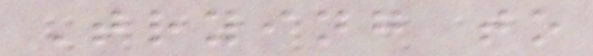Trying to
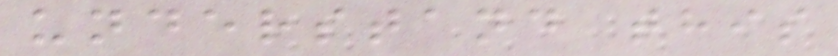understand this
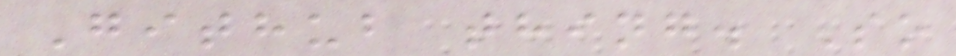Github thing. So
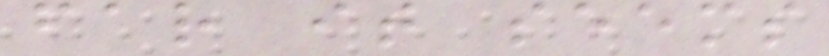far it seems
